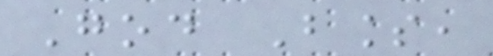God Bless,
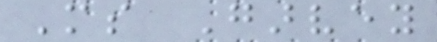Ms Garvey
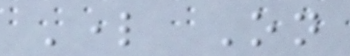Lord On
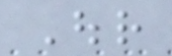Our
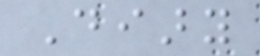Diary
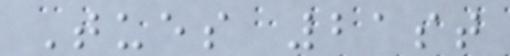Tues 21st
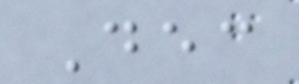Dec
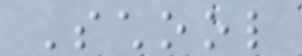School
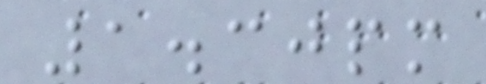1.30pm
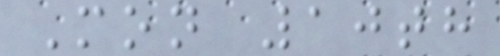Mon 10th
